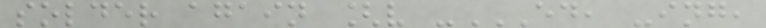solder again [v -ED, -ING,
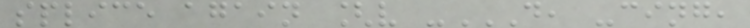splice again [v -D, -CING,
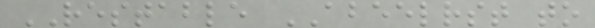RESTABLE ABEELRST to
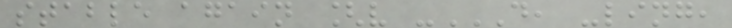stable again [v -D, -LING,
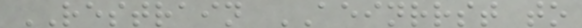RESTRAIN AEINRRST to
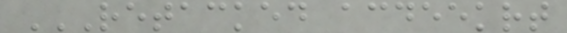RETACKED ACDEEKRT
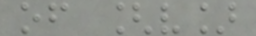of [v]
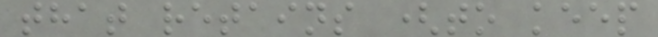that retains (to keep
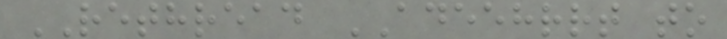RETHREAD ADEEHRRT to
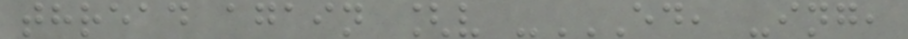thread again [v -ED, -ING,
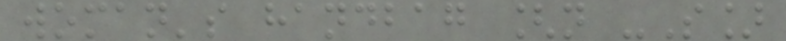woman's handbag [n -S]
